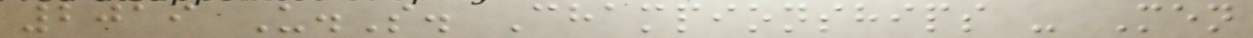2019 U.S. Championships - Men
